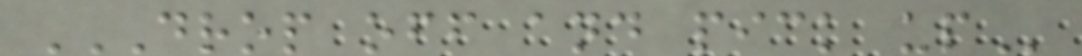DROP OFF AND PICK UP
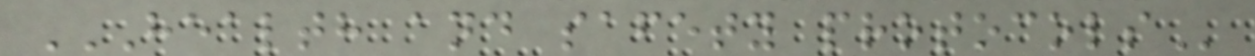HEALTH AND SAFETY PROTOCOLS
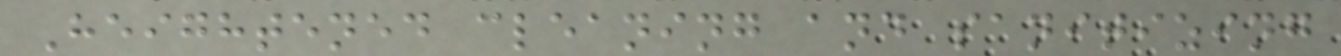Heightened cleaning and sanitizing
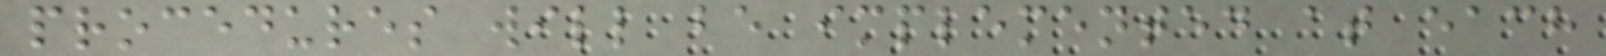procedures will be implemented at each
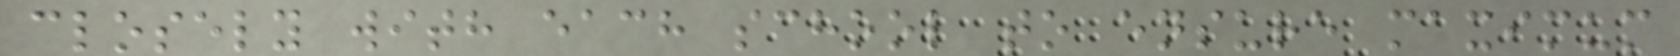closely with each school to ensure maximum
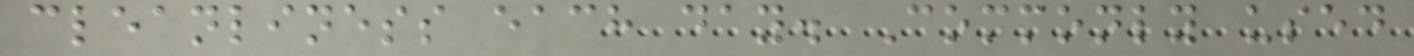cleanliness each day. Commonly used
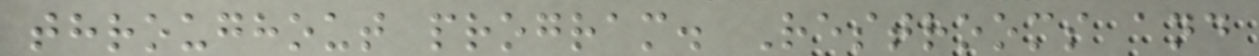throughout program. Restrooms and
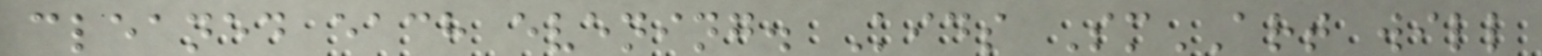cleaned each evening. Kids SmART will
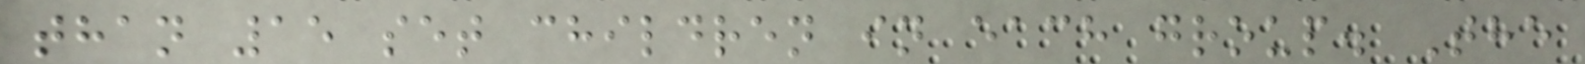than 15 set children in each group. The
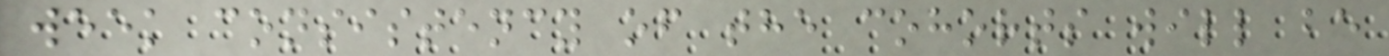week consistency of the cohorts will be
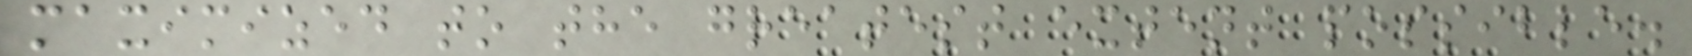maximized to the greatest extent possible.
